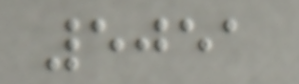5051
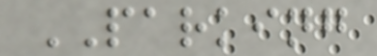PARKING
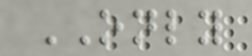ONLY
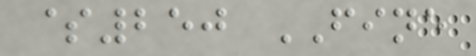$250 FINE
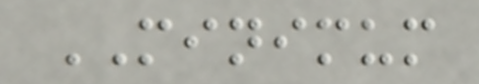MINIMUM
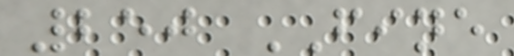250 FINE
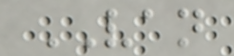VAN
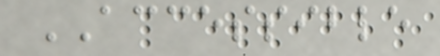ACCESSIBLE
